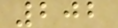202
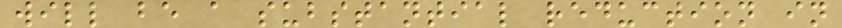will be a substantial reduction in
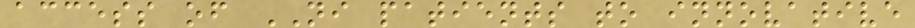access of NI patients to innovative
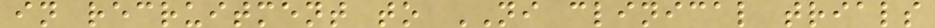in recruitment to NI clinical trials
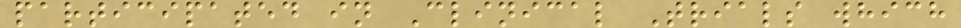participated in Clinical Trials which
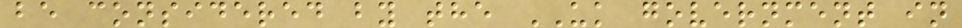be considered by the UK government in
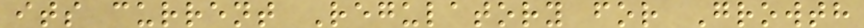its current Regulatory for Growth
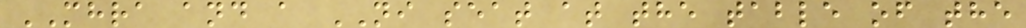MHRA and a NI seat at the table of the
